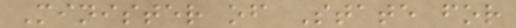Minister of State for
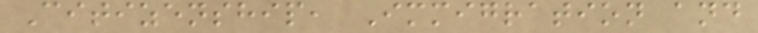Citizenship, Immigration and
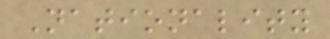Nationality
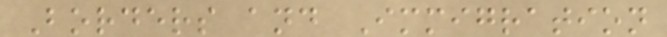Borders and Immigration
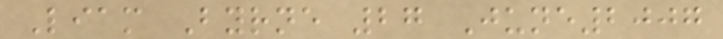Liam Byrne 27 June2007
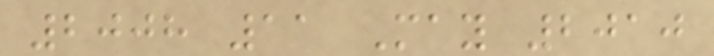2008 11 May 2010
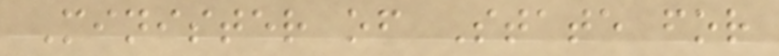Minister of State for
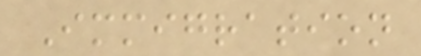Immigration
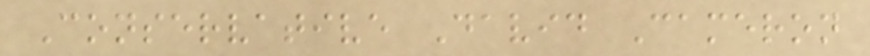Conservative David Cameron
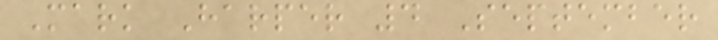Mark Harper 4 September
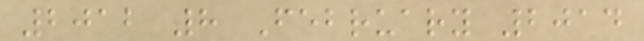2012 8 February 2014
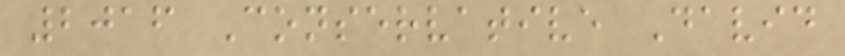2016 Conservative David
